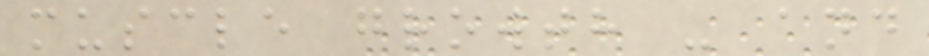muscle growth - and
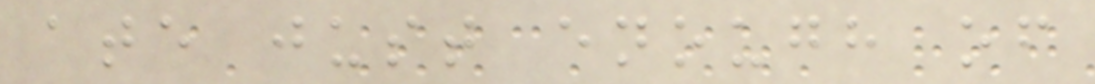ate just enough of
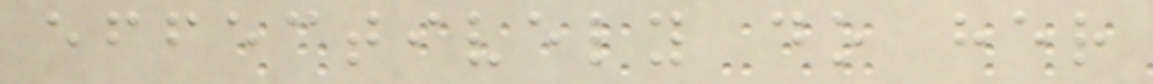effectively do her
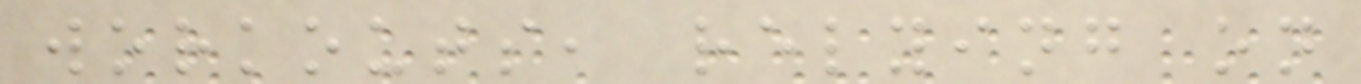workouts, relying on
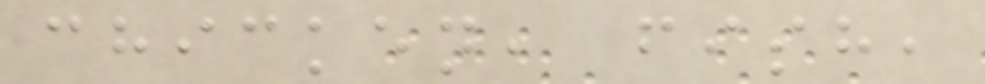chicken, fish,
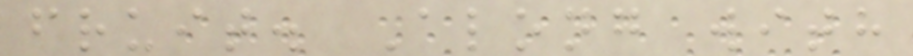fruit. Along with
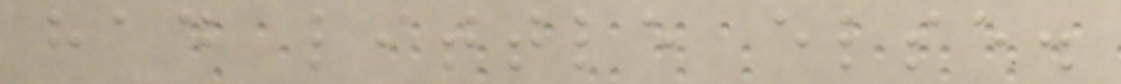had little else.
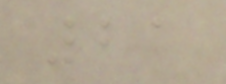21
